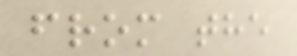from the
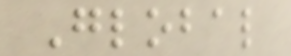Global
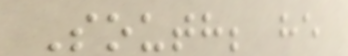South; he
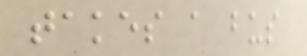takes a bus
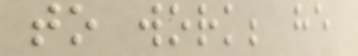to work; he
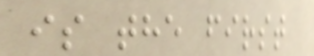is the first
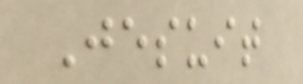Jesuit
